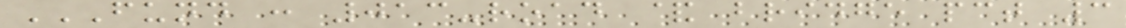FUND : 013-ROAD & BRIDGE PCT 3
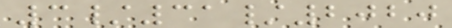3/31/2020
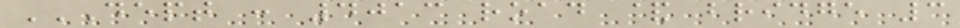DEPT : 4013 ROAD & BRIDGE 3
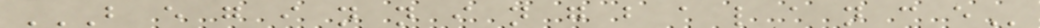B E G I N N I N G B A L A N C E
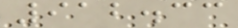912.33
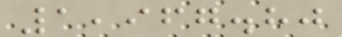1,967.80
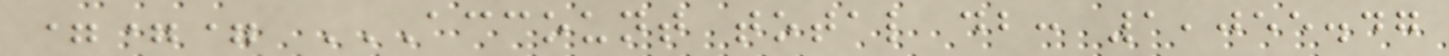=== ACCOUNT TOTAL DB: 1,055.47
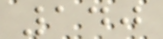140
